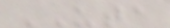UTA
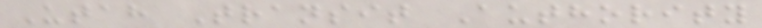Utah Transit Authority
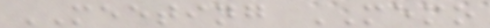MEETING MEMO
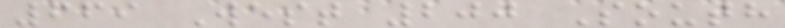669 West 200 South
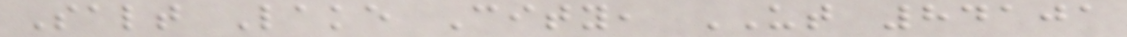Salt Lake City, UT 84101
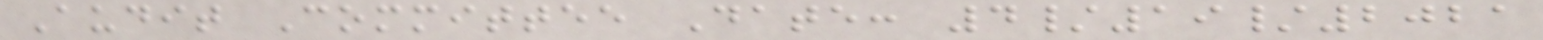Audit Committee Date: 4/19/2021
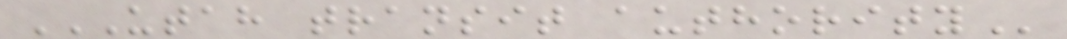UTAH TRANSIT AUTHORITY
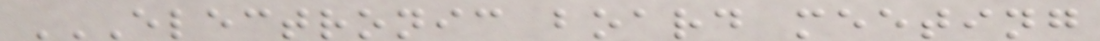ELECTRONIC BOARD MEETING
